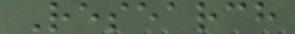Research
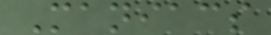Maniacs
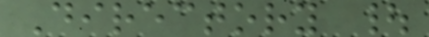Directory |
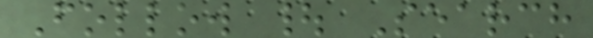Follow | Search
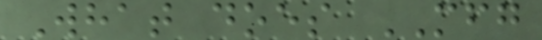What does MFG
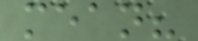mean?
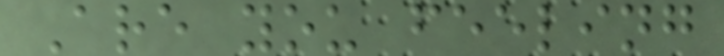Are you feeling
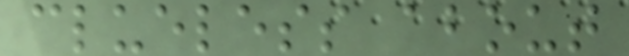clueless about
